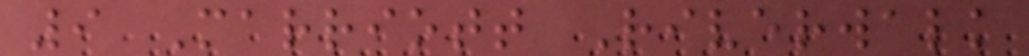9 Marriott Riverwalk
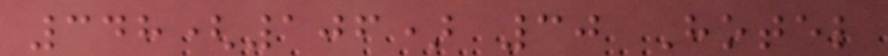348(106) 30 Hotel
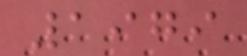1979
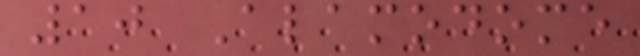10 Alamodome
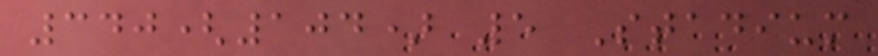340(104) 5 Stadium
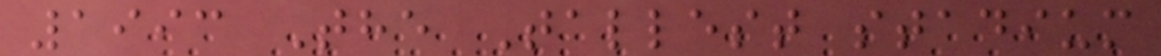1993 The Tallest stadium
